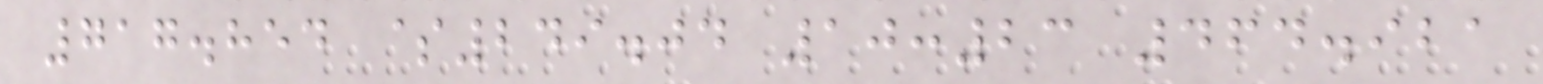717.854 $249.04 10:23 464.921
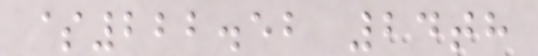$222.52 24th
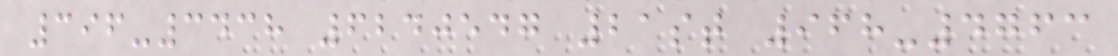396-3438 6240547 21st 968-4763
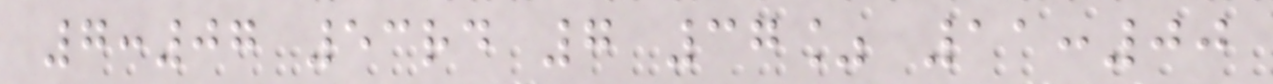7:07 53rd 7 37% 11:00
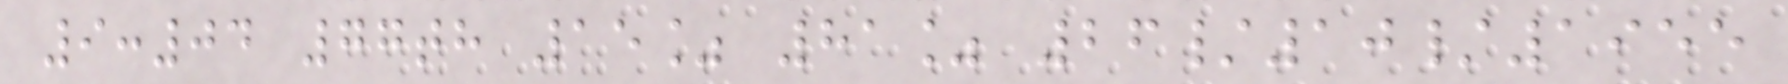9:04 77th 15% 81% 26/10/1955
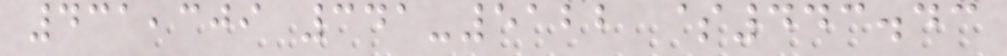431,309 341-5122 $443.43
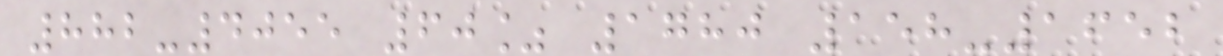882-4055 60% 1780 158-1652
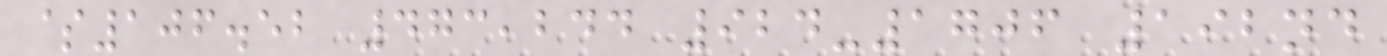$106.52 473,244 924-1706 192nd
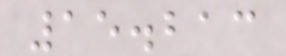15.213
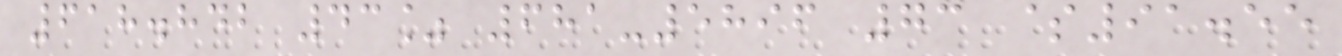618.842 43% 681-5896 73 $91.55
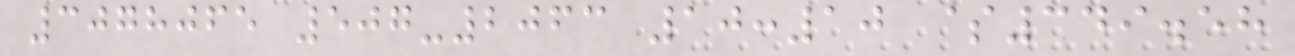3078065 507-2063 10:10 $349.58
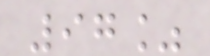97%
